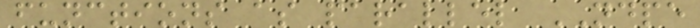functions as parallel NDPE
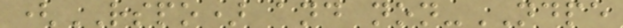(RSPO) and non-NDPE
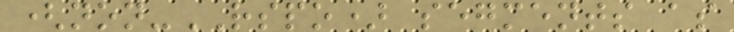(non-RSPO) segments as
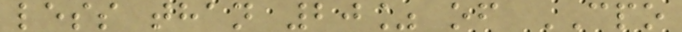less than 20% of CPO
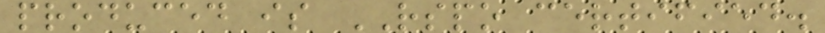produced is RSPO certified.
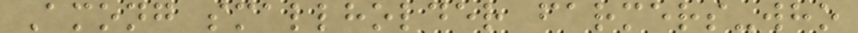Among smallholder farmers-who
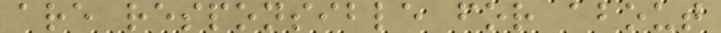are responsible for about
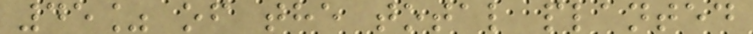45% of the total planted
